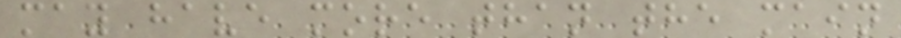may have more than the main
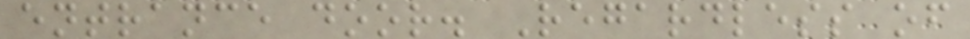entrance door. Regardless of
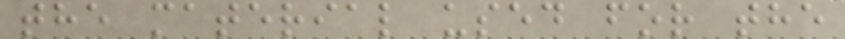the material used for the
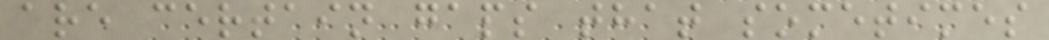are certain gaps that sometimes
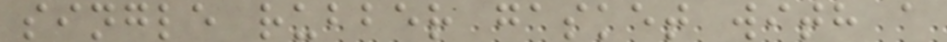single rubber gasket with a
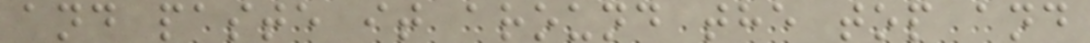and paste it around the top and
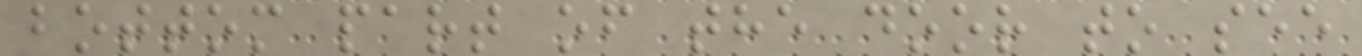bottom part of the door to see
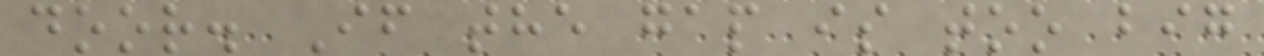door. If the gap is too big
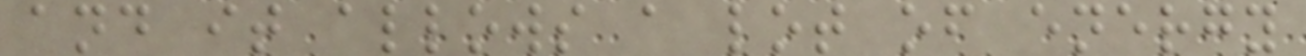and it allows a lot of energy
